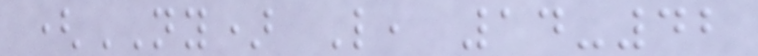(NY) L, 14-42
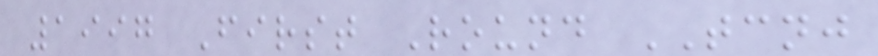1997 First Round TCNJ
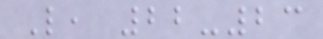L, 22-23
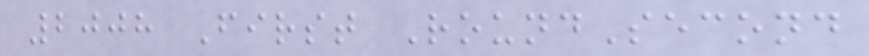2008 First RoundSecond
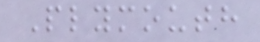Plymouth
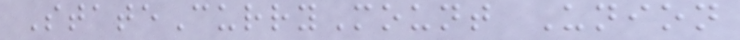StateCurryMount Union
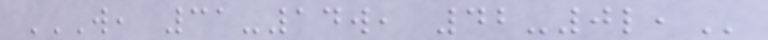W, 31-14W, 42-0L,
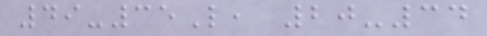49-35L, 20-34
